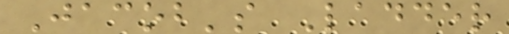Jacob's Ladder
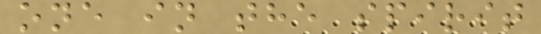one in the spirit
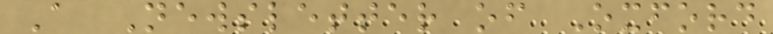A Newsletter of Oxford
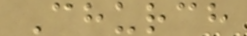Church
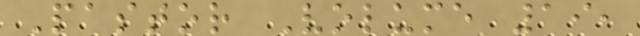Pastor Volume 19,
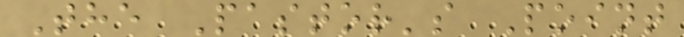The Pastor's Point
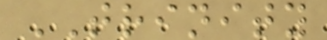TRINITY
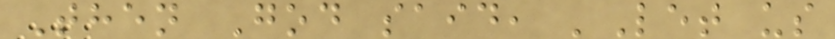Then God said, 'Let us
